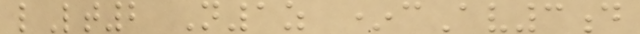lLt2 N1z *cAv3d
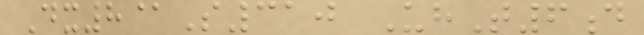Dx8@S310 UhT6d
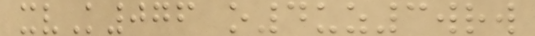xvK076 o4uz3wrw
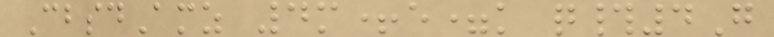CbsdAmz 4m+e=k q#4G
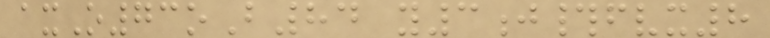axO73oB84 y3j#fvx8
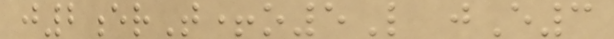j2erT+o5L jE3
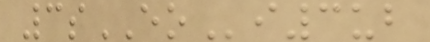3sEOi3ub
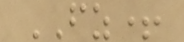FZ+
